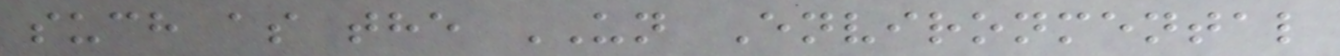such as the UN Environmental
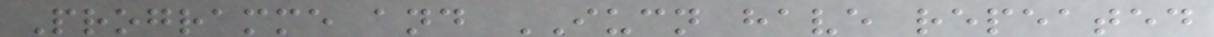Programme and IUCN have repeated
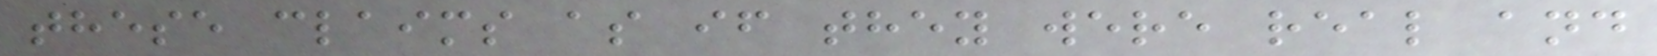these claims as if they were real and
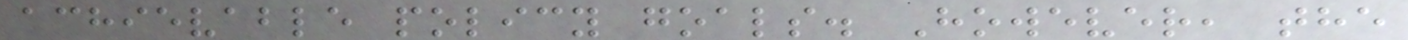achievable policy goals. However, the
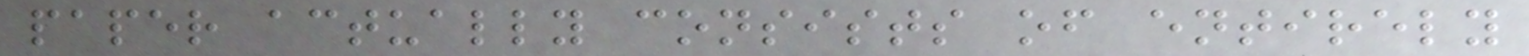paper actually consists of entirely
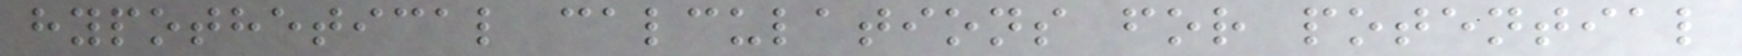hypothetical calculations for potential
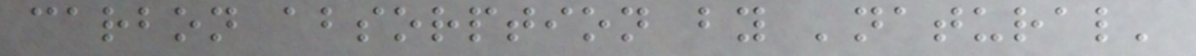carbon absorption by 'natural'
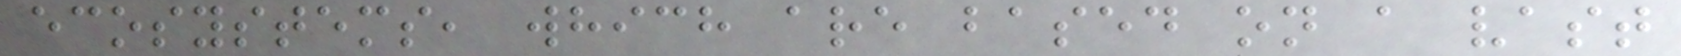ecosystems, which are based on a vast
